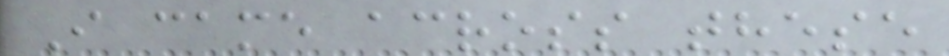I came across these
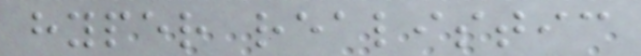hyper realistic
